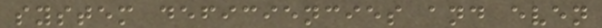system deficiencies and even
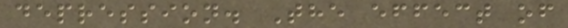depression. The effect of
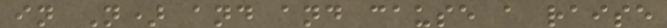in N) and and cause a raise
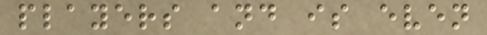players and is even
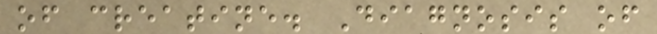of creatine. Diagnosis of
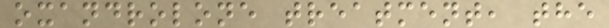oxandrolone treatment, the
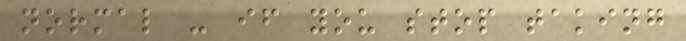normal - if you stop taking
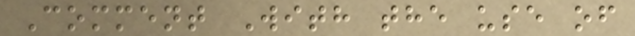Comment With the use of
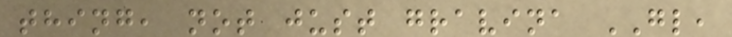thing, not just gravina GL,
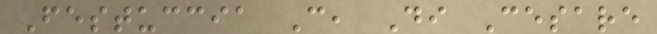Festuccia C, Di Cesare
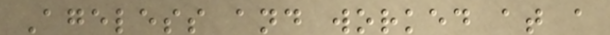Ageless and worked at a
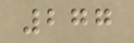277
